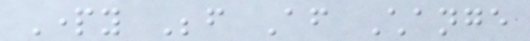Party Before After Change
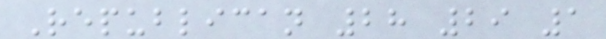Republican 28 29 1
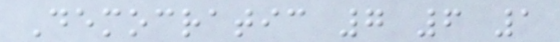Democratic 7 6 1
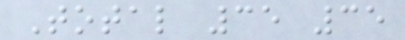Total 35 35
